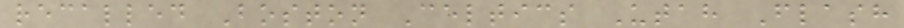recalled Boston Celtics Utah Flash
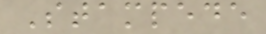Stampede
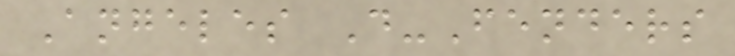Angeles D-Fenders
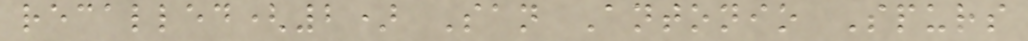recalled(2) San Antonio Spurs
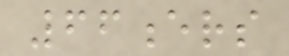66ers
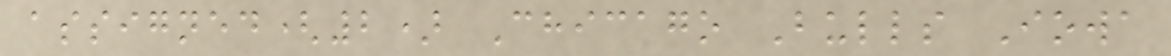assigned(2) Chicago Bulls Iowa
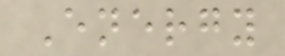Energy
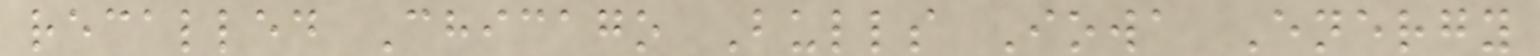recalled Chicago Bulls Iowa Energy
